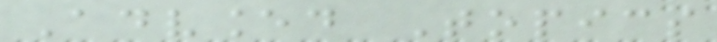Advanced Topics
